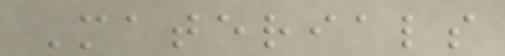Materials
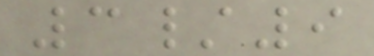3/9
